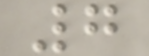7
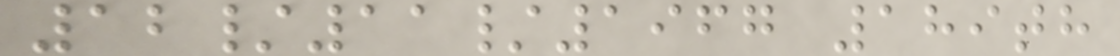12/11/1967 189th
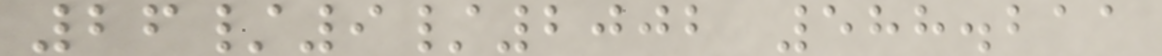26/9/2002 588.211
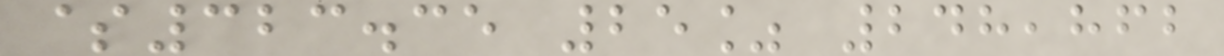$323.35 25% 248,862
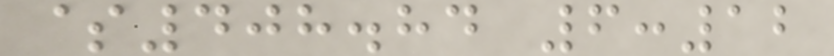$408.84 6:12
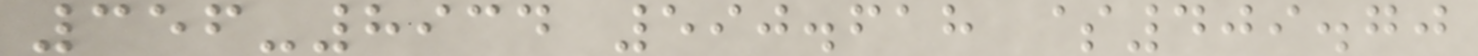356-8934 590.618 $409.70
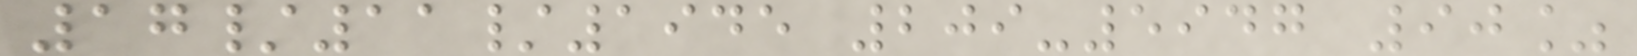17/11/1945 209-5947 90%
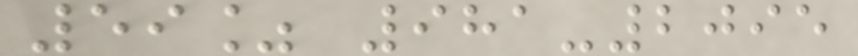59% 981-2095
